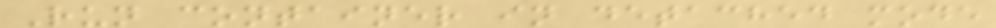Run container in detached mode
